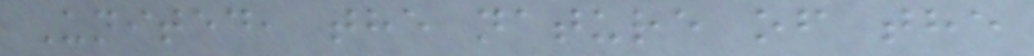United, the nature of the
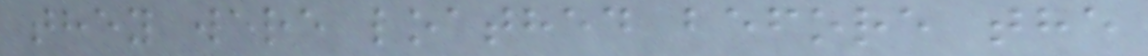they were loathed before the
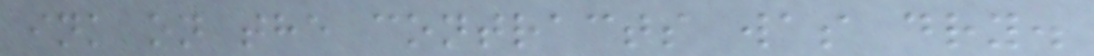ink on the contracts was dry.
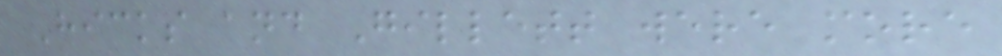Hicks and Gillett were more
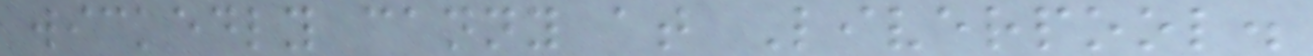wickedly canny at Liverpool.
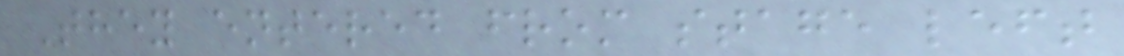They entered from stage left
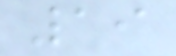19
